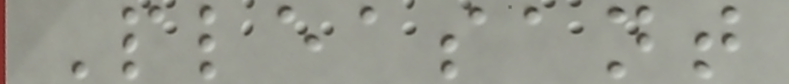Pleasant
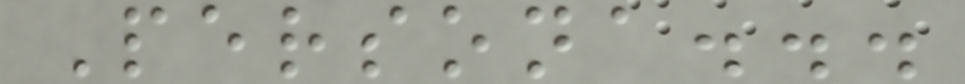Persona...
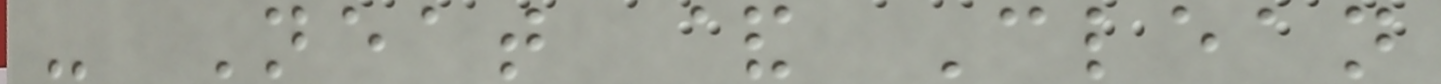- Neat & Clean
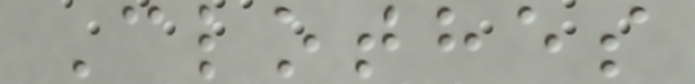Clothes
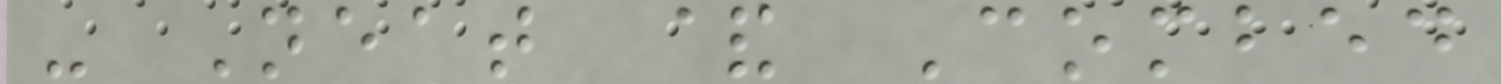- Neat & Combed
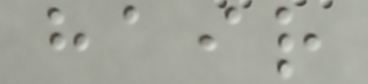hair
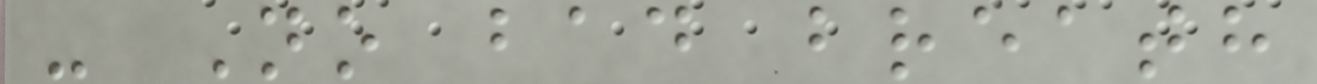- No bad breath
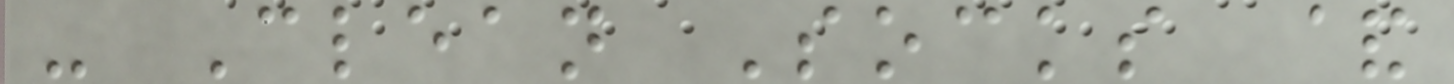- Clean Socks &
